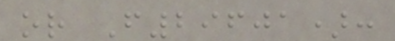or F29601):
